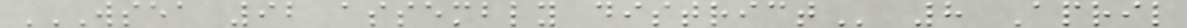WSEA 92 ASSEMBLY DISTRICT 8 April
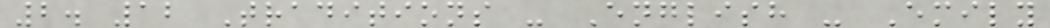2. 12 Traditions - English - Emily
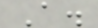A.
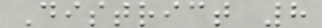District 8
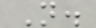N.
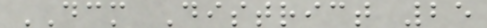DCM District 25
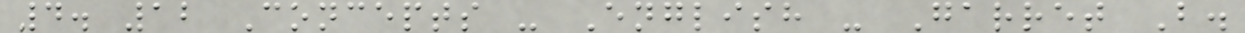4. 12 Concepts - English - Garret B.
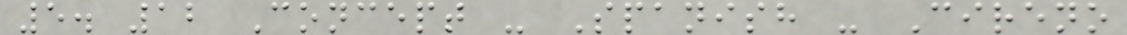5. 12 Concept - Spanish - Cireno
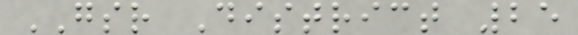GSR District 25
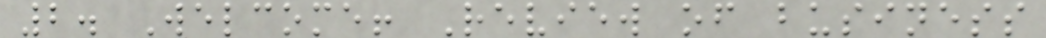2. Welcome! Review of business
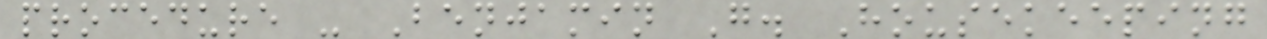procedure - Benjamin G. Housekeeping
